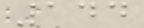144
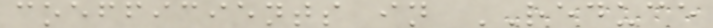coefficients in REDUCE
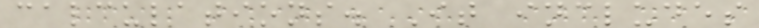calculations. It includes
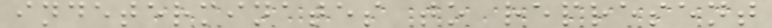indeterminates to represent
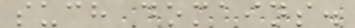such domains.
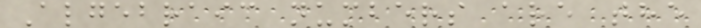Algebraic numbers are the
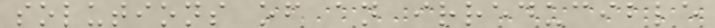solutions of an irreducible
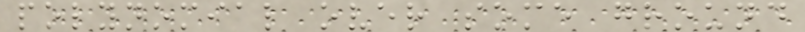polynomial over some ground
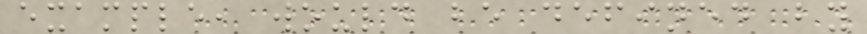example, would be defined by
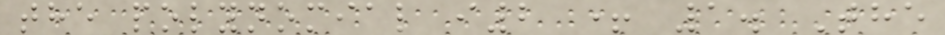the polynomial i2 + 1. The
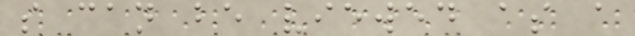s can be viewed as a
